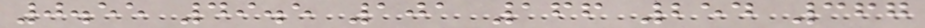0.55 49.5 101 166 254 367
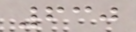630
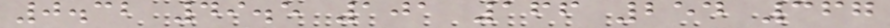0.32 49.5 101 166 254 367
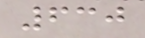630
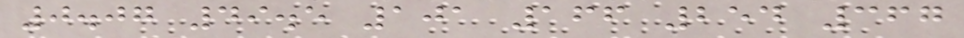0.07 49.5 101 166 254 367
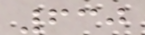630
